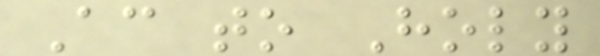According to Holy
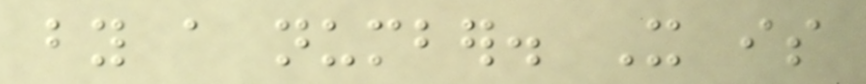by a number. It is
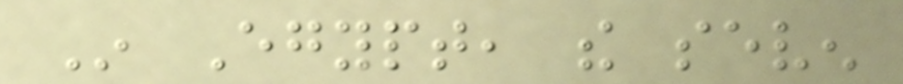In Egypt, the seven
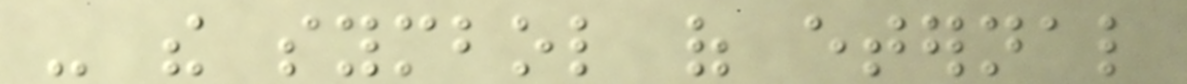- the symbol of eternal
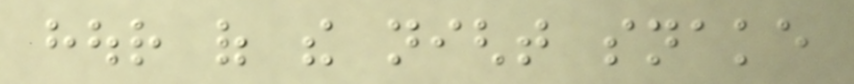hour of the night snake
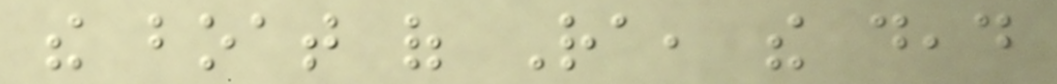the boat of Ra, the dead
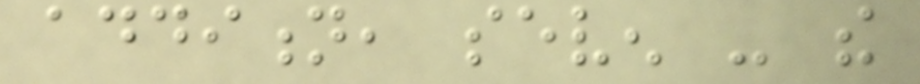addition, seven - the
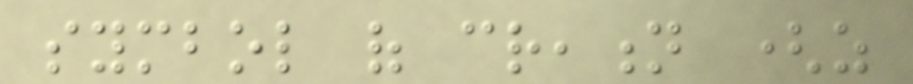symbol of creation (as
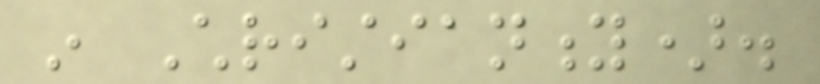in Christianity).
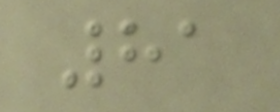81
